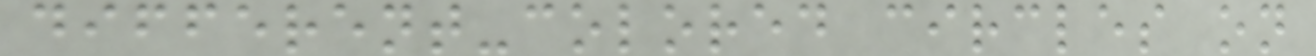different-colored circles on
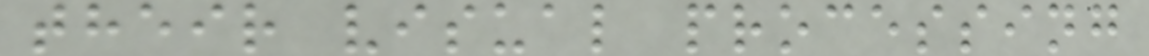their visual processing
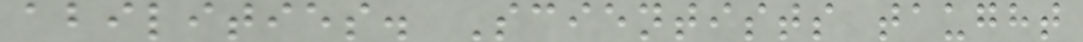abilities. Scientists taught
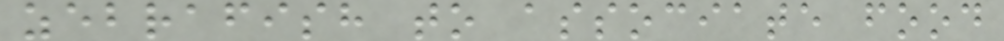zebrafish to associate food
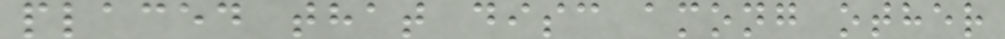placed that disc among other
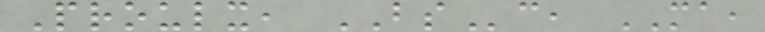Proulx, BSc, MA,
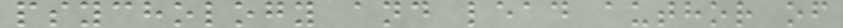psychology and lead author of
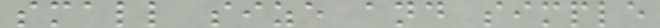small size and simple
